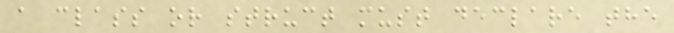a class or struct must declare the
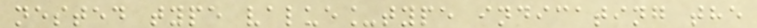nested type value_type indicating the
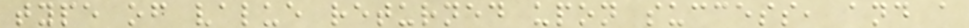type of value returned upon success, and a
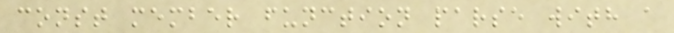const member function parse with a
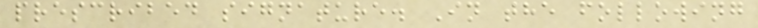prescribed signature. In the following
